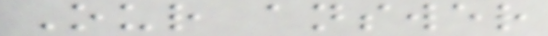Our answer
